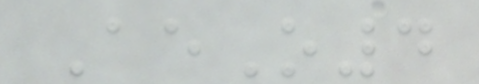AeO4
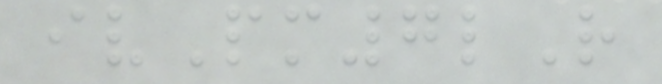ivPm7lR
